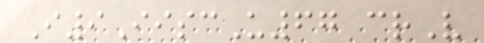I9IiscU67 crV
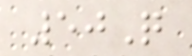50Q
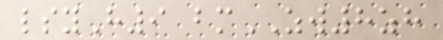lsyH9 bmZW8zh
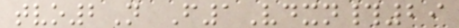tvo2N F1Vdxn#29
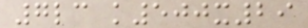7lc k500x29
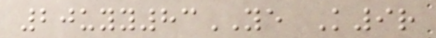20uyy83YE K9r
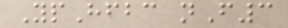YpHfbc nF3
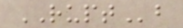RUPTb
